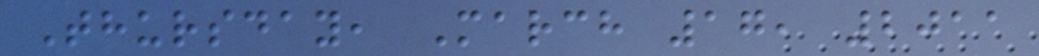Thursday, March 17, 2011
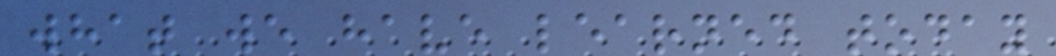what we have learned today
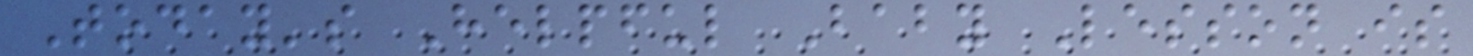Today's Helpful Baby Lesson is
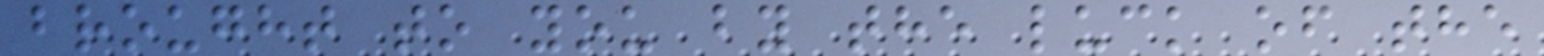brought to you by the luck of the
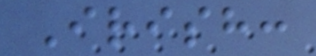Irish:
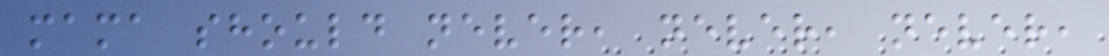mama should never, never, never,
